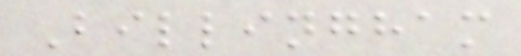Billingham
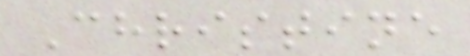Christine
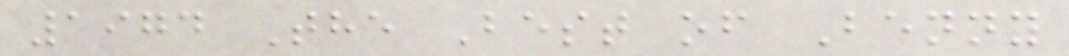1974 The Best of Benny
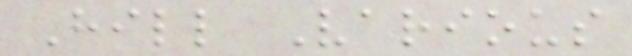Hill Various
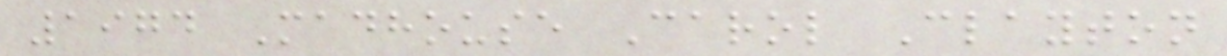1974 Madhouse Carol Clayton
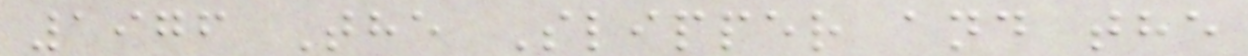1976 The Slipper and the
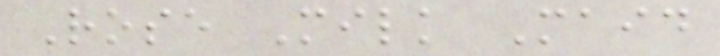Rose Milk Maid
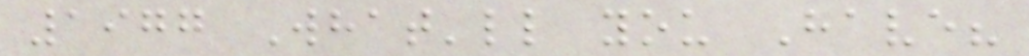1977 What'll you Have?
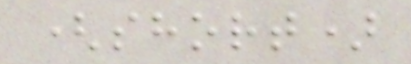(short)
